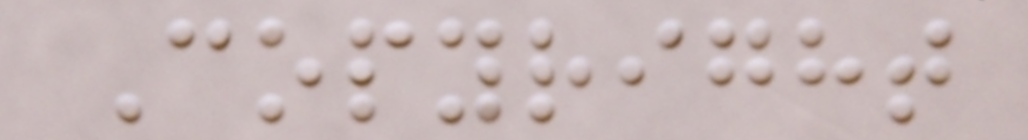Copyright
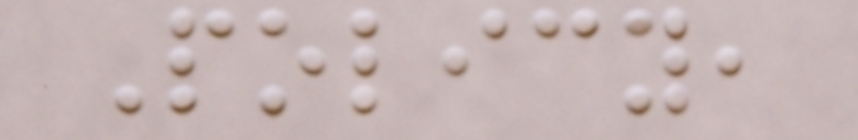Policy,
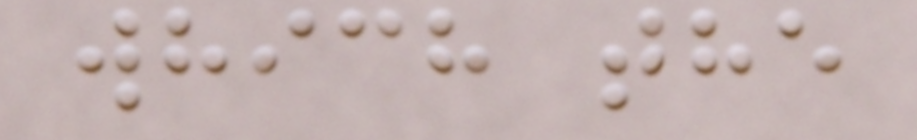which the
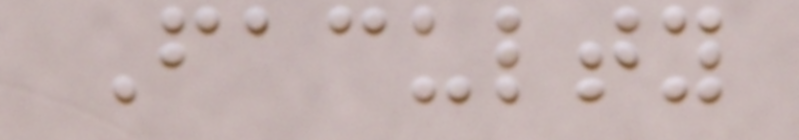Faculty
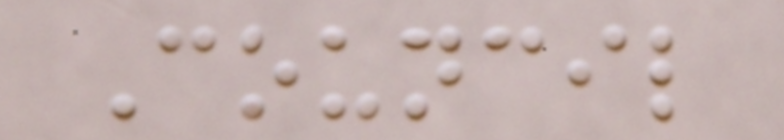Council
